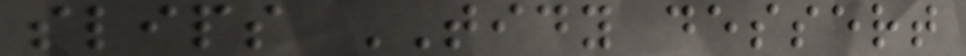slips TIDY dessert
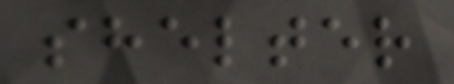shelter
